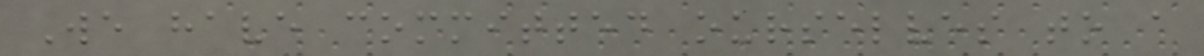We have committed ourselves to a
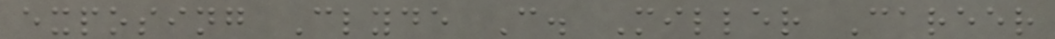exposing Clyde C. Miller Career
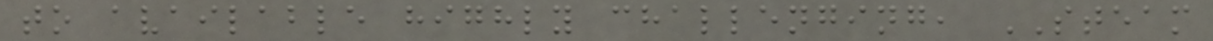to available highly challenging, STEAM
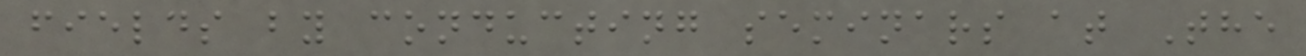fields by conducting seminars at The
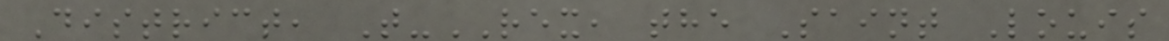District, T-REX, the Saint Louis
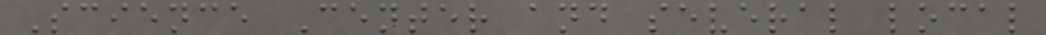Science Center and several local
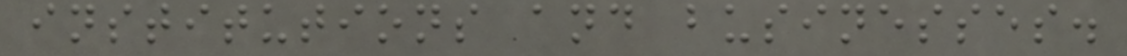institutions and businesses.
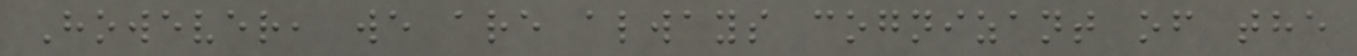However, we are always cognizant of the
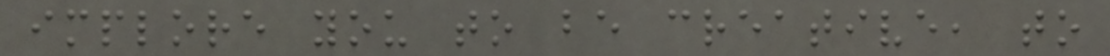implore you to be creative, to
